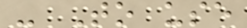- To use
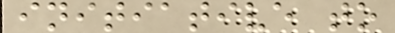initiative to
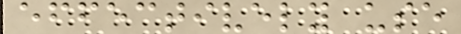effectively use
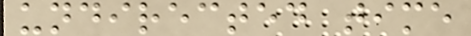undirected time
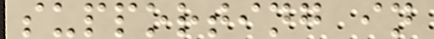supporting in
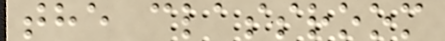the classroom
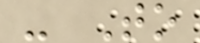- To
